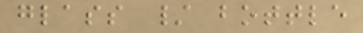glass / bottle
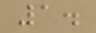1.
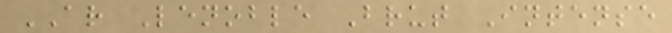AR Lenoble Brut Intense
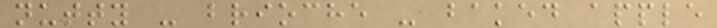nutty - brioche - baked apple
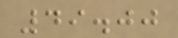49.00
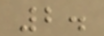2.
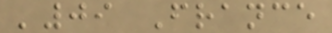'09 France
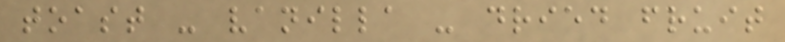toast - vanilla - dried fruit
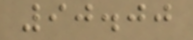90.00
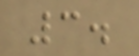3.
